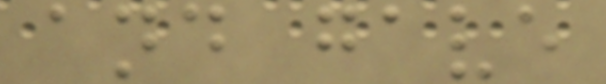and gave
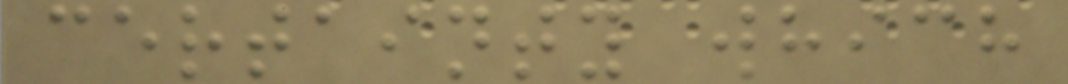certainty which
